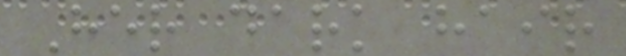Her dark hair
